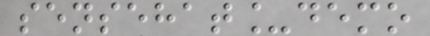sensehat_demo
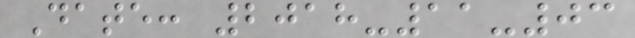Date: 2018-11-03
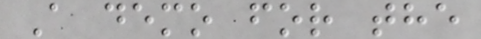A demo for the
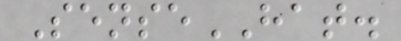SenseHAT.
